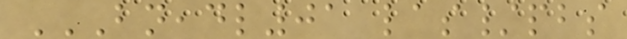BNEADL01 LAS/PBS
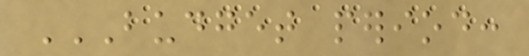BUDGET PERIOD:
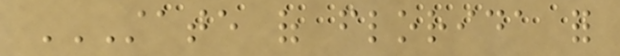STATE OF FLORIDA FOR
